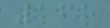165
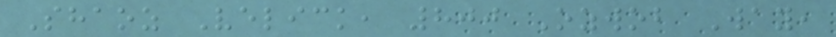Shaoz Velick, 800 Ozwob Way,
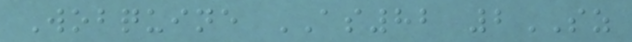Wobquine AS82 2SZ
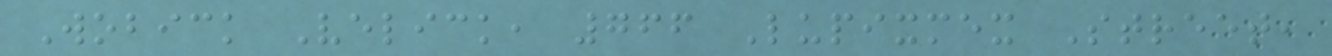Wobick Velick, 766 Lupixmex Street,
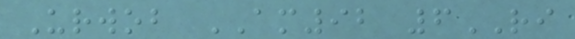Urwob AM92 6RI
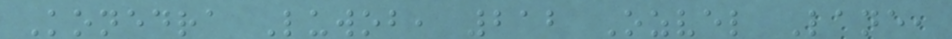Konedra Luwob, 212 Ozvel Lane,
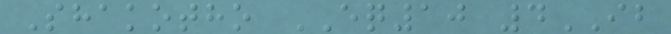Shakotho EQ10 4IB
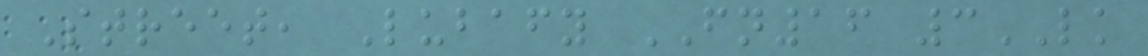Street, Lubafy FN16 3LK
